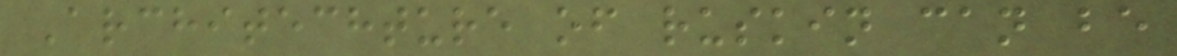Architechture of ruskin can be
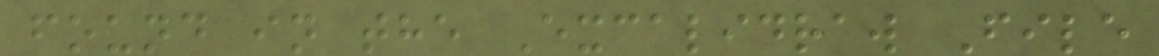found in the Excalidraw File
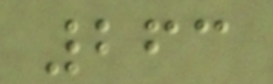263
